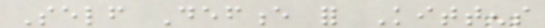Self Defence for Kittens
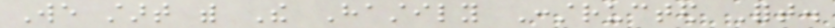We start with The Hastily Constructed Fort.
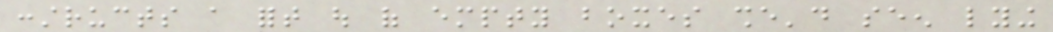constructs a fort out of empty boxes she'd seen lying
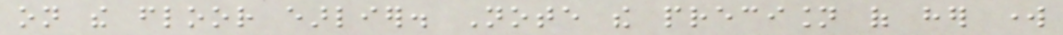on the floor earlier. Note the precision of her work
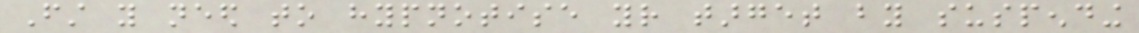First you need to hypnotise your target by suspending
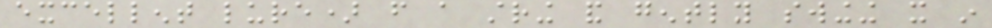excellent lure) from a string and gently swinging it in
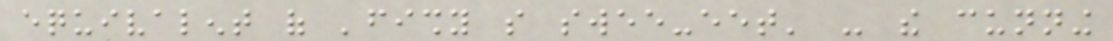equivalent of 'fishy so swee-eet' - the cunning
